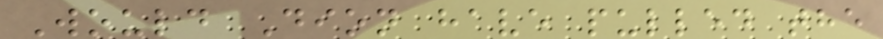Would Dion have pulled the
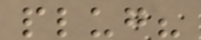plug?
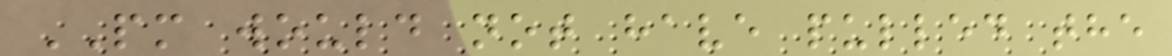PM would not have pulled the
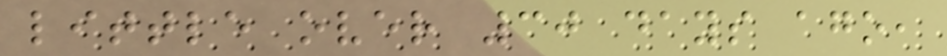little over 30 days ago,
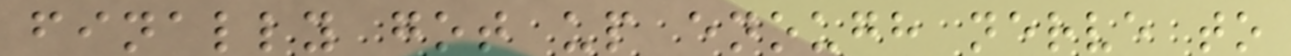finally got up enough nerve to
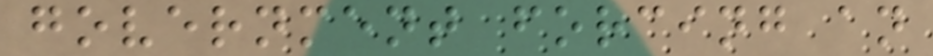government forcing an
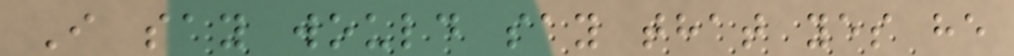I say would say that yes he
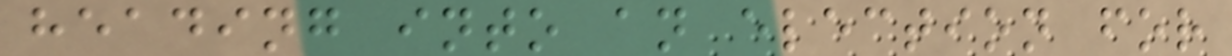heading into an election for
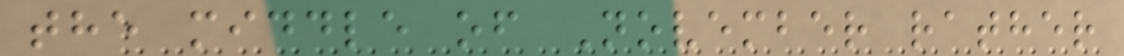the middle of November rather
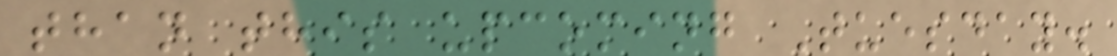than this upcoming Tuesday.
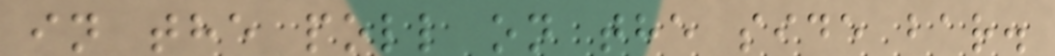in the poll on the side bar.
